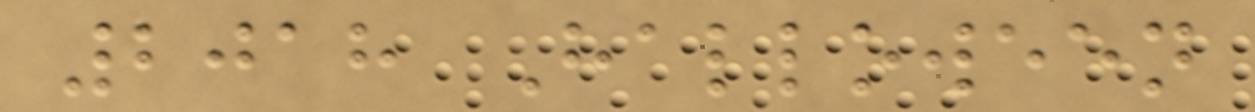2018 Halloween
